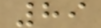89
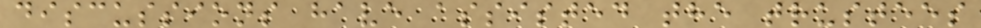discussions have assisted the trustees
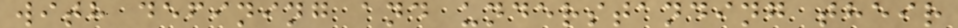with defining and understanding their
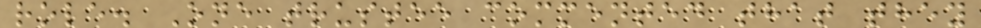role. One trustee commented that they
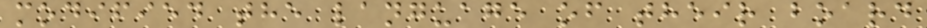modified the language of their board
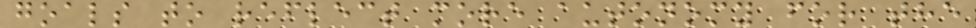goals to reflect more autonomy for the
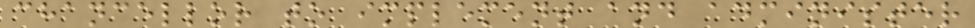chancellor to implement and administer
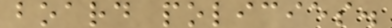board policies.
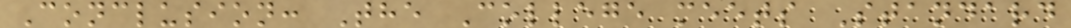Conclusion: The College meets Standard
